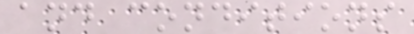and conditions
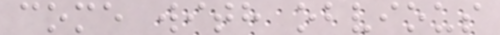come with obvious
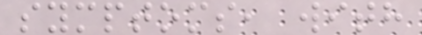symptoms, with
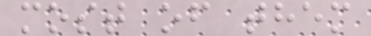most of them
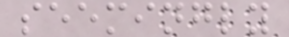seemingly
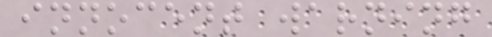innocent warning
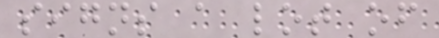signs a lot of
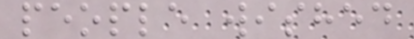people wished
